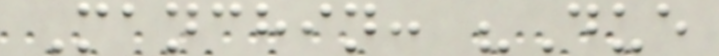Manchin: "Due
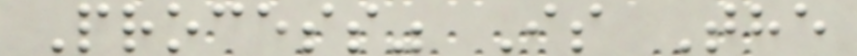Process" Is The
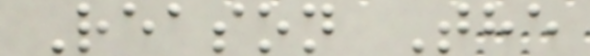Reason The
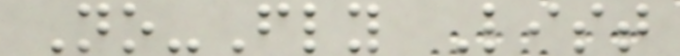No-Fly List
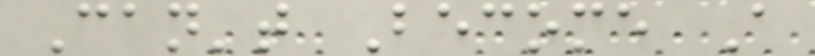Can't Become A
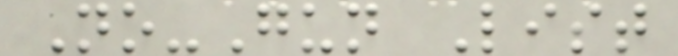No-Gun List
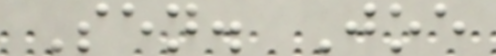Sen. Joe
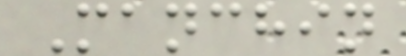Manchin
